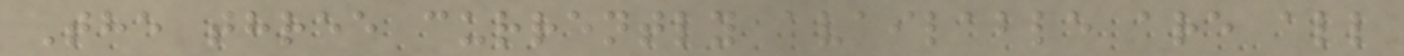The three currently available are all
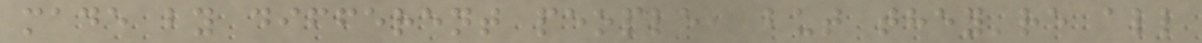made by different people, but they're all
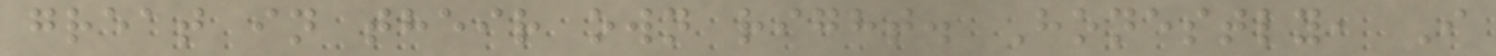great in their own right. Honestly, I
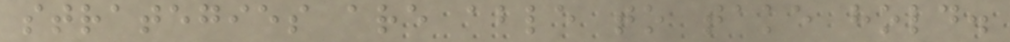strategies are able to take hold.
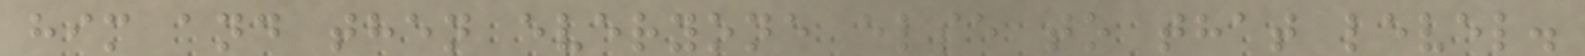him and then everyone else to that level.
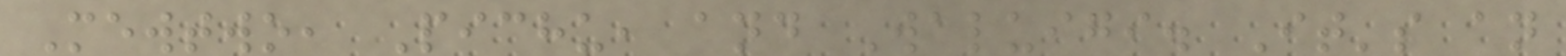Mewtwo, Pichu, and Waluigi. It's an
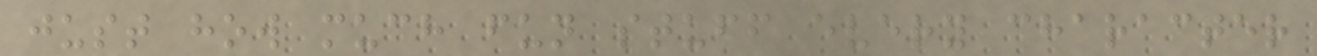just how much fun stuff every character
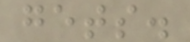gets.
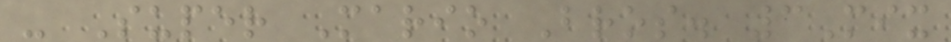- Super Mario Bros. 3Mix
